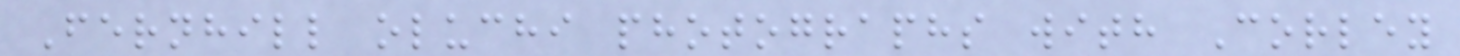Fernhill oluchi photographs with Corley
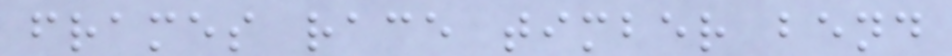frames race timber bend
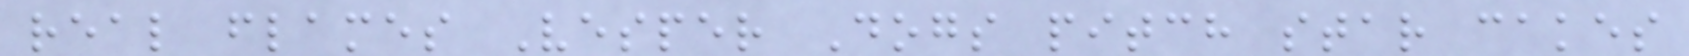real flames Vesper Dogs pitch star cakes
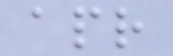apr
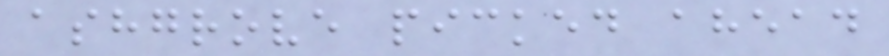ashgrove picked ahead
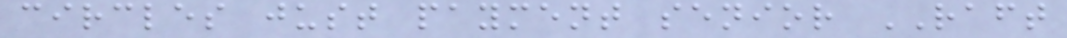circles just payment senior RAFT
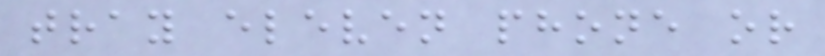tray eleven phone or
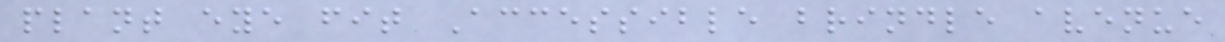plant eye fit Accessible brindle avenue
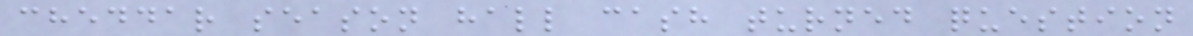cheddar season hall cash turned question
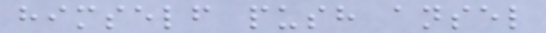himself push ansel
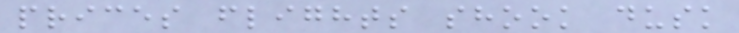prices flights shook dusk
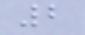2
